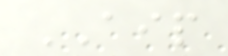AIP
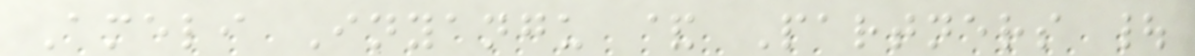Ameli Inyangu & Partners |
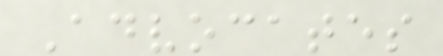Advocates
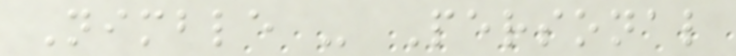Nimble - Personal
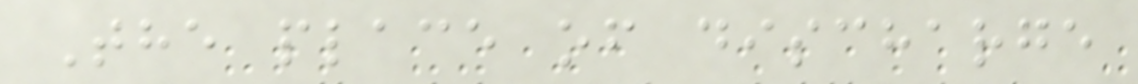The place of discharge
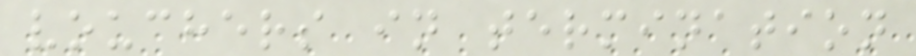vouchers in termination
